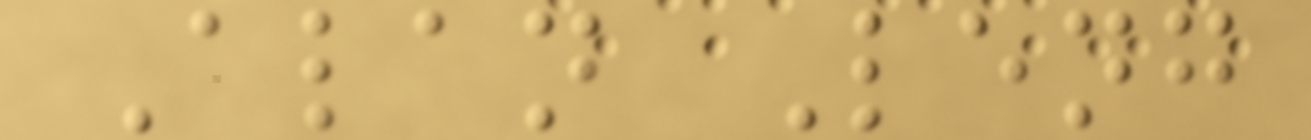Alan Leng
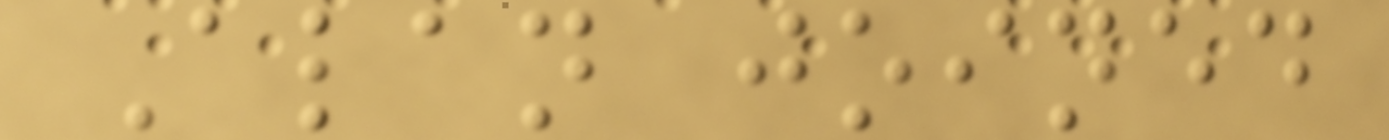Alan joined
